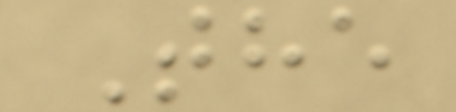The
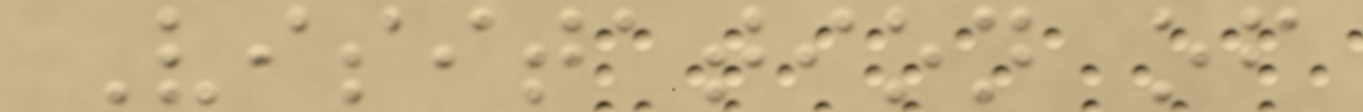Visitation of
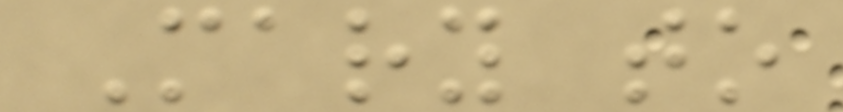Mary to
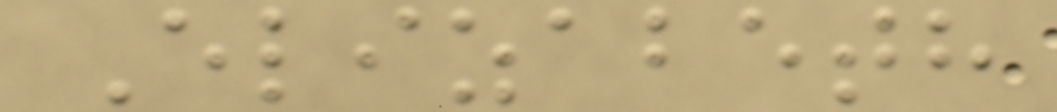Elizabeth
